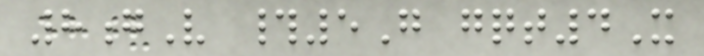8gV #5G gqt4X
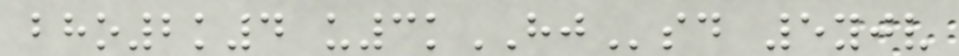bho2k4 u3kHJsd 5yjv
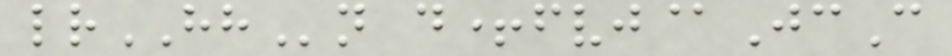lrHHn d+fvj@JcC
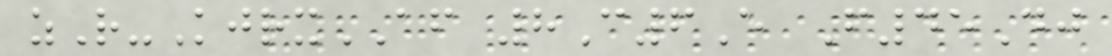zR-KjrxAF 8C6E F45Dj
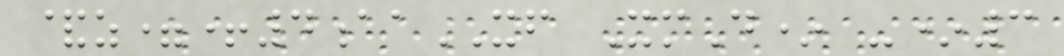&z=+4aaXF XmD* -*3
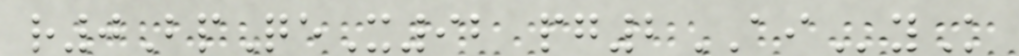r0BpQeX92 pg2AIyK
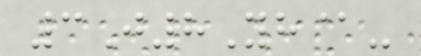3J8Yh@-
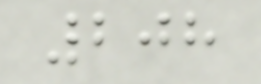208
